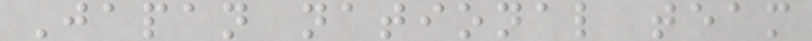Japan national team
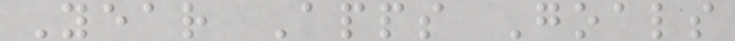Year Apps Goals
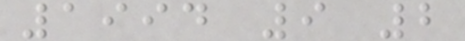1994 9 2
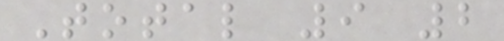Total 9 2
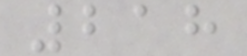218
